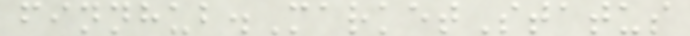finnhub.MarketStatus
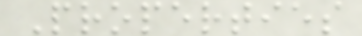Properties
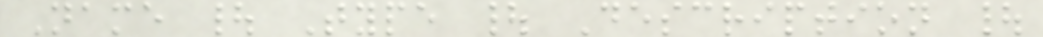Name | Type | Description |
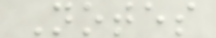Notes
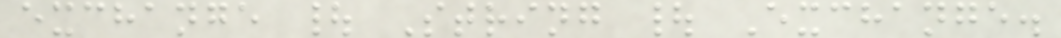exchange | String | Exchange.
